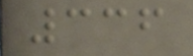336
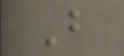B
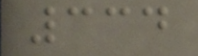334
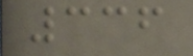336
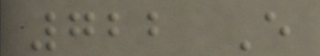722 E
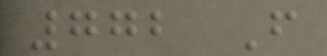772 F
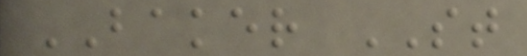BAKER ST
